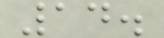14.
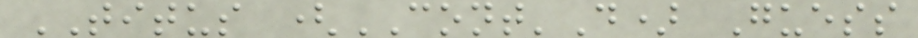TITUS (CONT'D) Guess
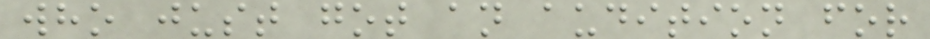who just got an audition for
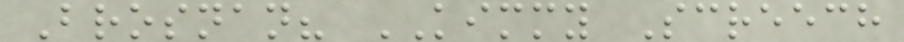Brosnan? KIMMY Screech
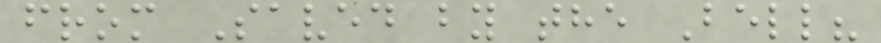from Saved by the Bell?
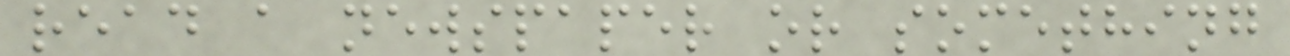read a newspaper or something
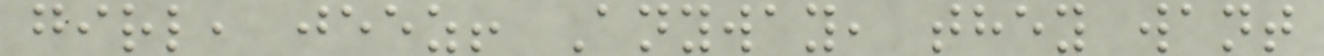girl, jeez! Anyway, they want
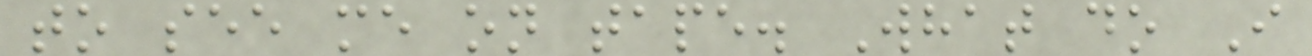to see me on tape. What do I
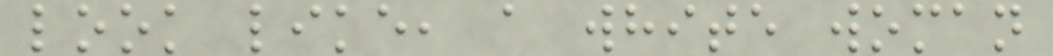look like, a white woman
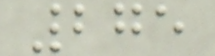275
